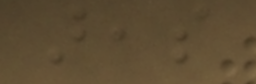areas
